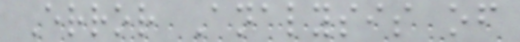Error Analysis of
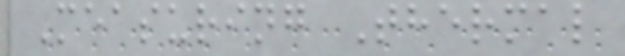Measuring Thermal
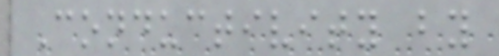Conductivity by
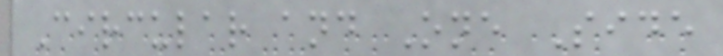Circular and One Side
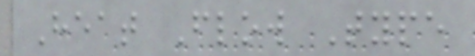Heat Flow Type
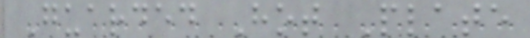Guarded Hot Plate
